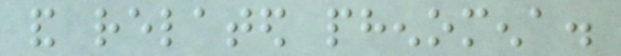and related phenomena.
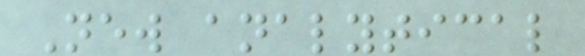New analytical
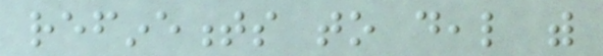refinements to deal with
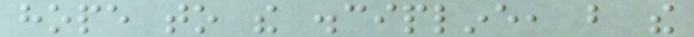hope to the discipline, but the
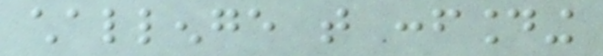challenge that confounding
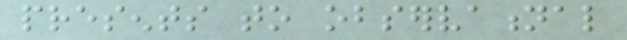presents to observational
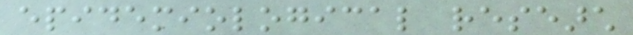epidemiological research
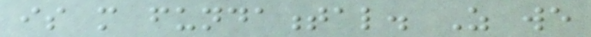is more fundamental. As we
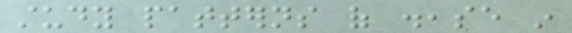study patterns of disease in
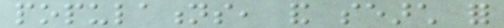populations, and search for
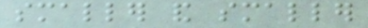smaller and smaller
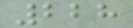228
